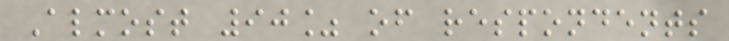Almost 90% of respondents
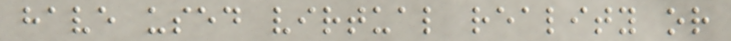have used virtual reality or
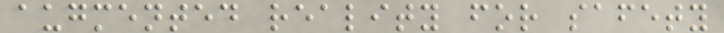augmented reality for safety
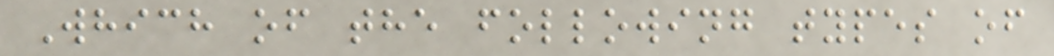Which of the following types of
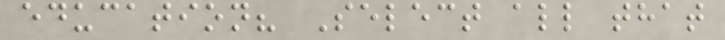education? Select all that
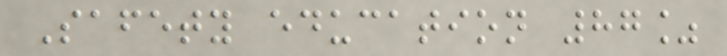Safety education 87%
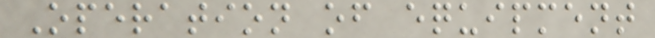Operation of equipment
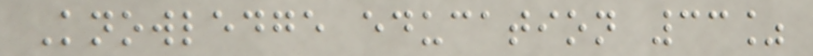Knowledge education 33%
